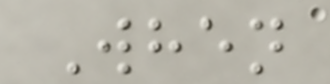When
